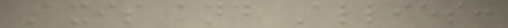Axis and Allies:
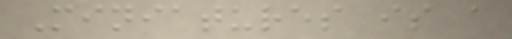Miniatures is a
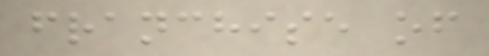franchise of
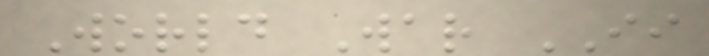World War II
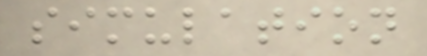simulation
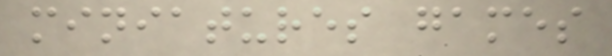miniatures games
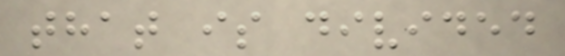that is divided
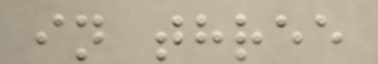in three
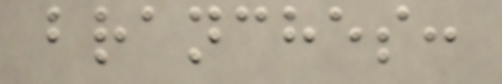branches:
